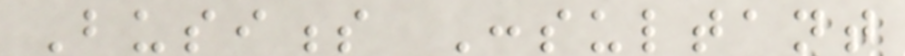Business Consultant
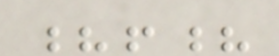?!?
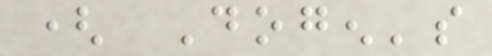( Dogen's
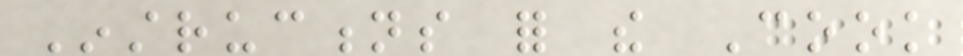Instructions for the Cook
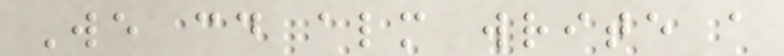We could almost write a
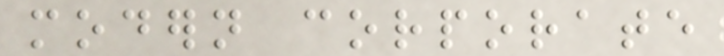modern corporate
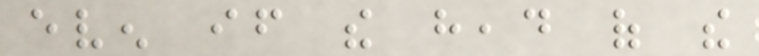even if the head of the
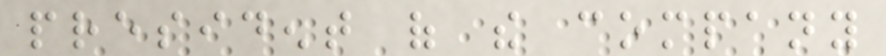president of the company
